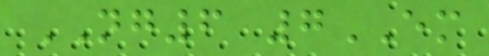NG6 7EM
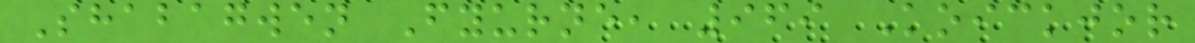Shabagwen Fyurne, 969 Koickjor
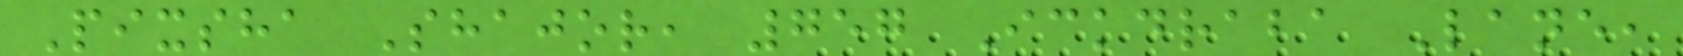Pixsha Shajor, 757 Ickdraba Lane,
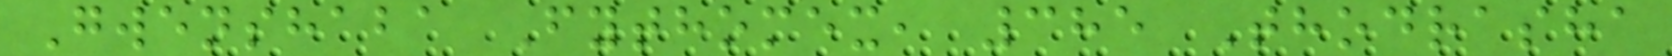Gwenshaba Fythomex, 385 Thodrasha
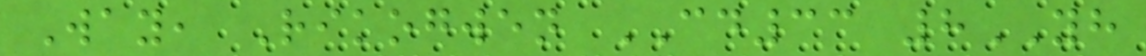Way, Rikogwen CD33 8YH
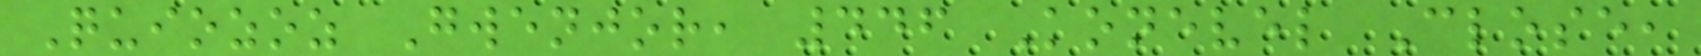Quiozoz Gwenjor, 446 Konevel Close,
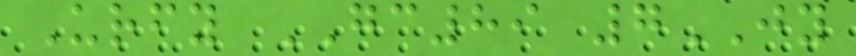Urfy GC89 7JY
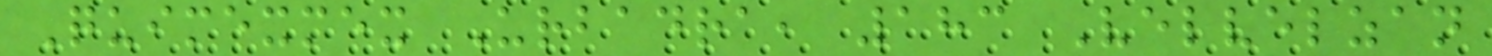Quimexmex Urbadra, 183 Velvelzan
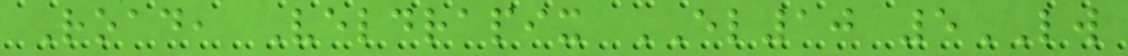Road, Veldrapix EL10 5LW
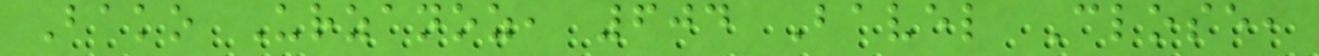Bako Urzanoz, 604 Bavel Close,
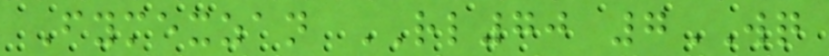Fymexzan RL70 7WQ
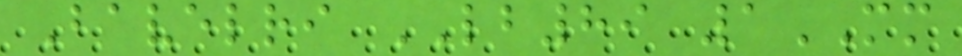Bavelri LB89 1MM
